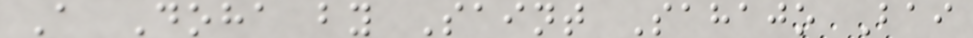A Doha by Saint Sahajo Bai
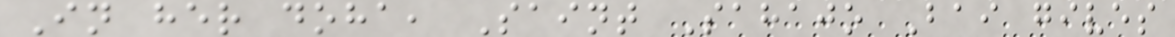In her doha, Saint Sahajo Bai gives
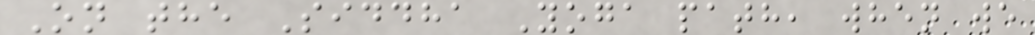On the Siddha Yoga path, when we
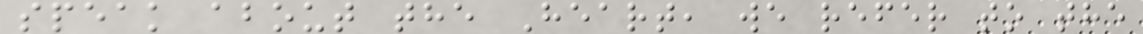speak about the Heart, we refer to the
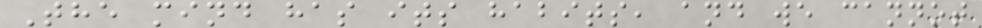The mind has its habits, and we cannot
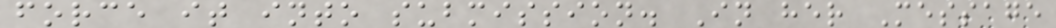force it into submission. In her Message
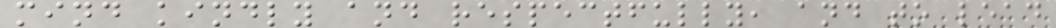mind kindly and respectfully, and to lead
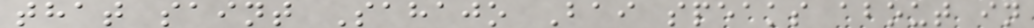that saint Sahajo Bai speaks about in
